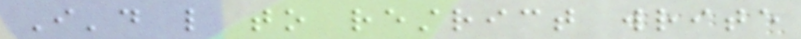I'd like to restrict write
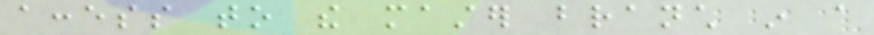access to the master branch in a
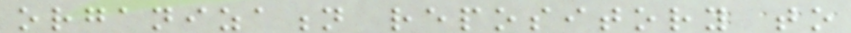organization repository to
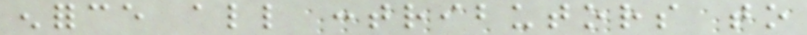enforce all contributors to
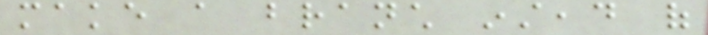make a branch instead of
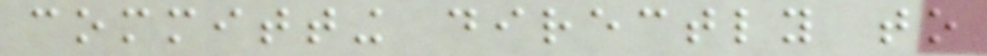committing directly to
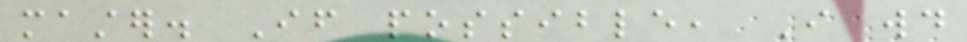master. If possible, I would
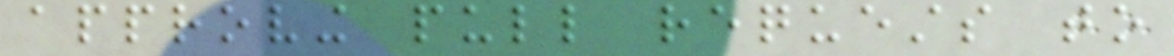approving pull requests to
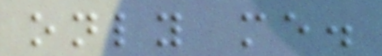only me.
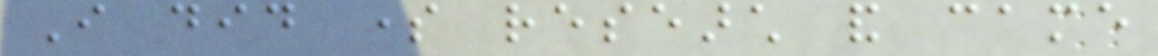I did some research and came
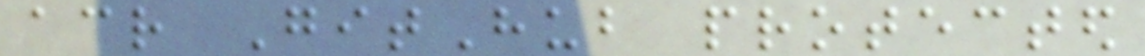across GitHub protected
